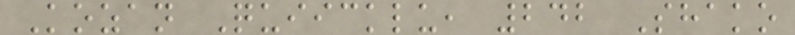Kozan Quiicklu, 242 Shako
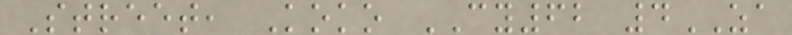Street, Koko CY62 4ZA
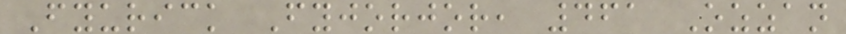Fyurick Fyjorjor, 461 Ozzan
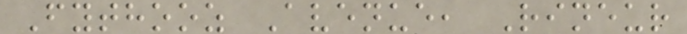Fythooz Avenue, Rineur
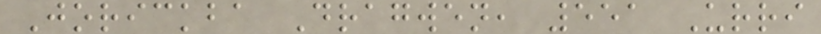Jorickba Dragwen, 551 Urri
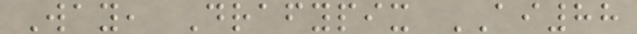Way, Drafypix AI88
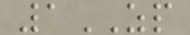1ZP
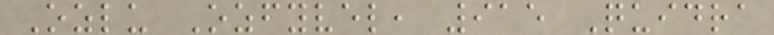Ozlu Ozfyvel, 915 Quidra
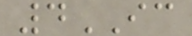4IC
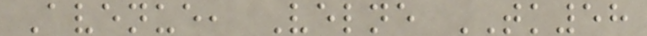Avenue, Velne TK58
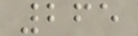265
